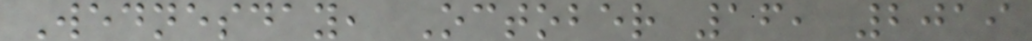Wednesday, October 16, 2019
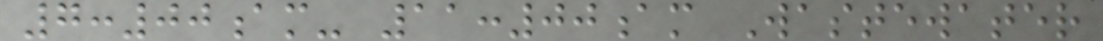7:00am- 11:00am Wastewater
